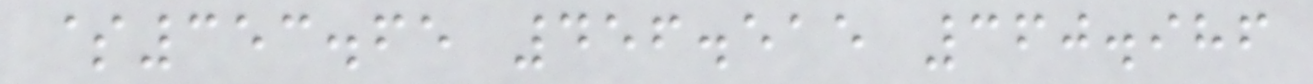$353.65 456.515 360.986
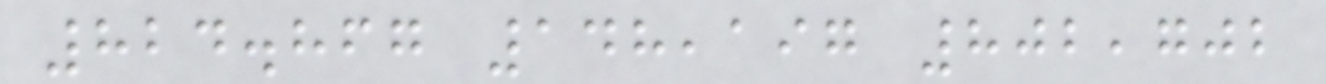824.867 148,197 802,702
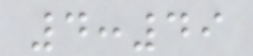4:49
